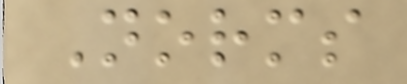Norms
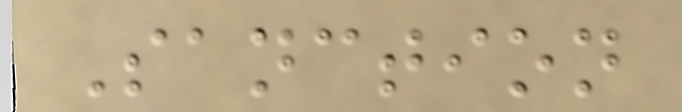Sanction
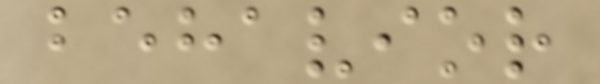behavior
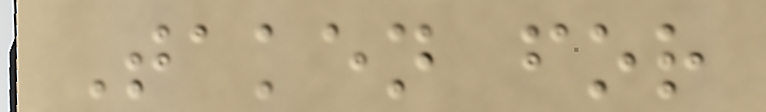Taken for
